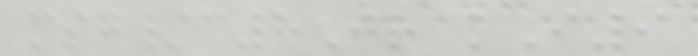msg/c8Jr kI9
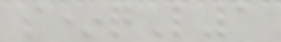s*qL1
